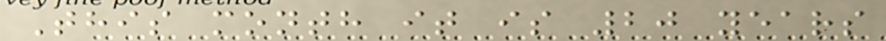This month it is 20 years
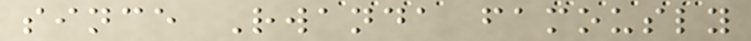since Rwanda famously
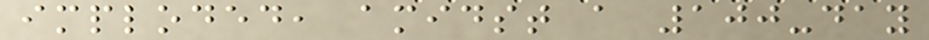imploded, amidst a 100-day
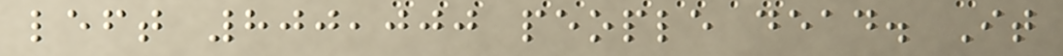left 800,000 people dead. It
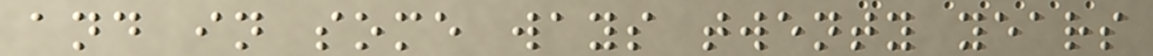and in some ways twenty years
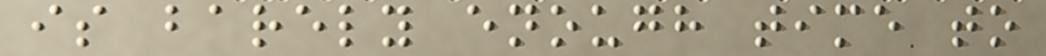is barely enough time to
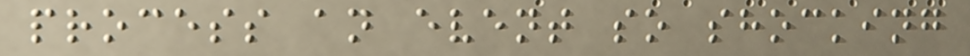process an event so shocking
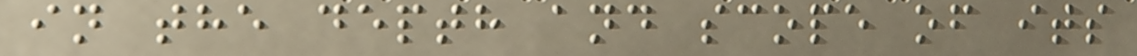in the depth and scope of its
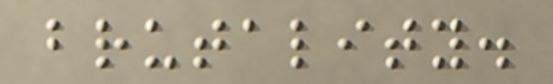brutality.
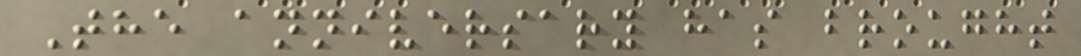The anniversary has brought
